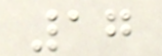17
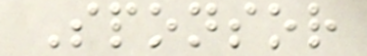Sponsor
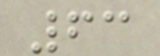63
